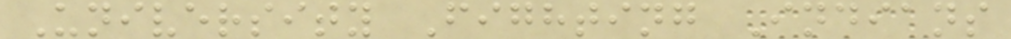University Fighting Indians
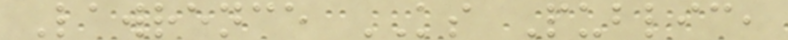Lawrence KS Public,
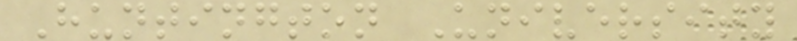Huntington University
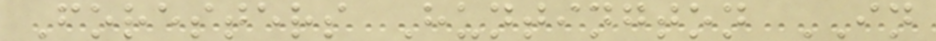Foresters Huntington IN
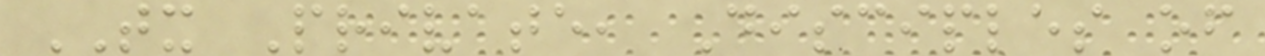TX Private, Disciples of
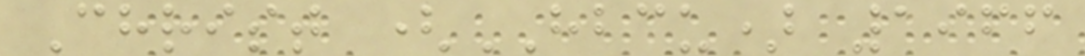Christ (HBCU) 1966
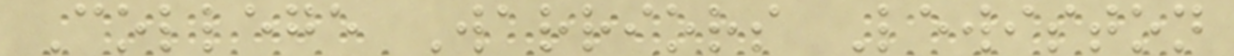College Warriors Lewiston
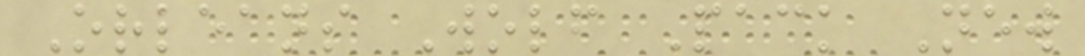Orleans Wolf Pack New
